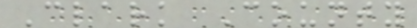Clark County
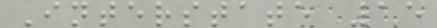Interstate 15
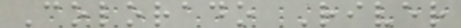Colorado River
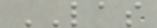LAS
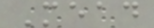Mead
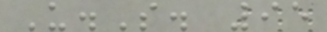U.S. 95
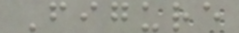Figure
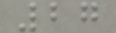27
